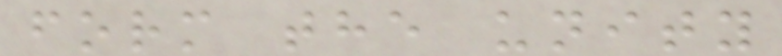form the unity
